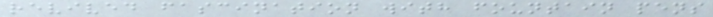revived fascination with fountain pens
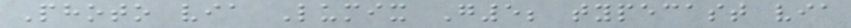Photo via Lumix G5; typecast via
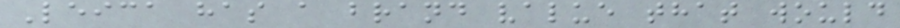Leica has a brand value that would
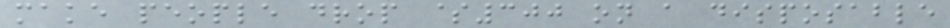make people drop $300 on a disposable
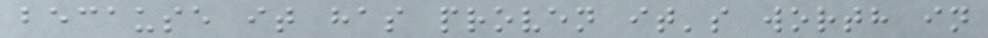because it has proven it's worth in
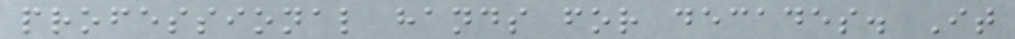professional hands for decades. It
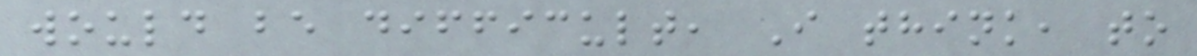would be difficult, I think, to
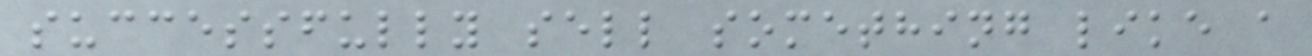successfully sell something like a
